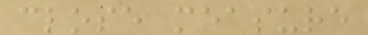close measure
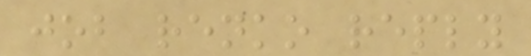job renko reply
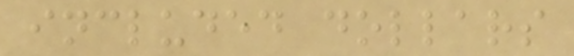included dollars
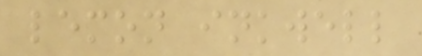lemon inkwell
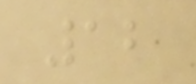12
